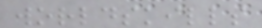worldskills
